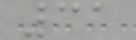31
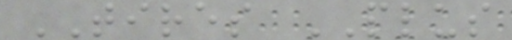TIRES PLUS
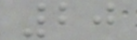20
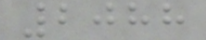2088
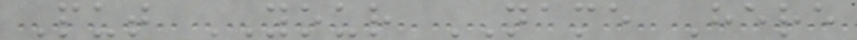Put YOUR NAME Here
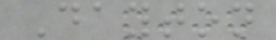Dayton
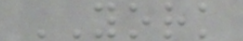YORK
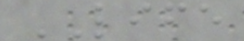LIFE
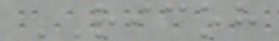RICOH
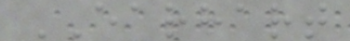EARHART
